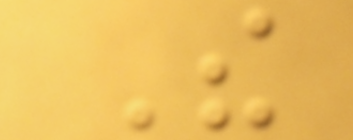The
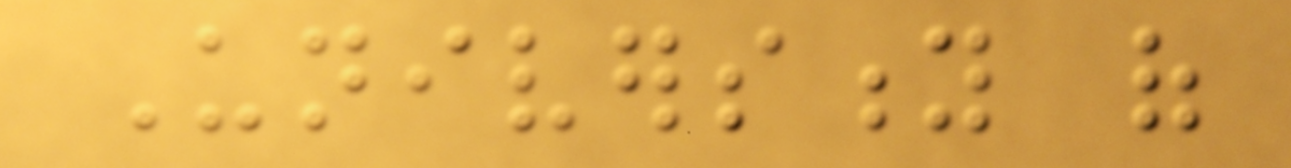University of
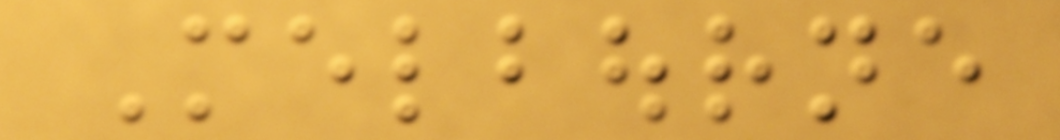Melbourne
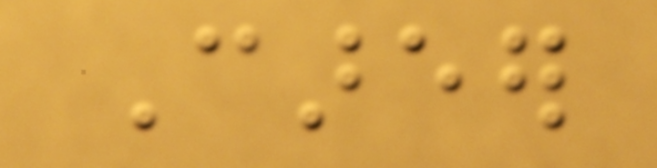Career
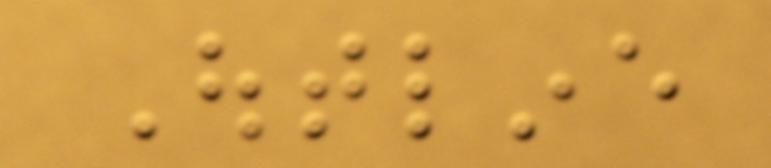Outline
